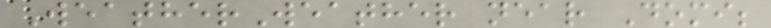WeatherWeather near Domi;
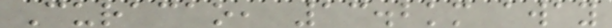Curacao, 13.2km away
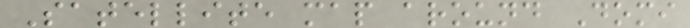Satellite map around Domi
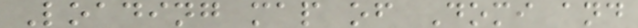Loading map of Domi and
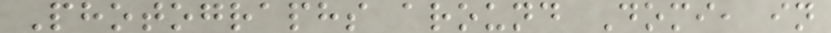Photographs around Domi, in
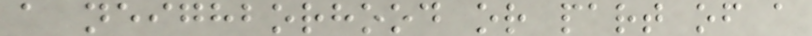a neighborhood or part of a
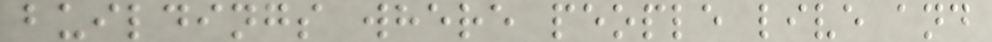buildings where people live and
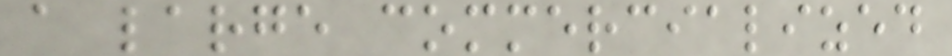a large commercialized
